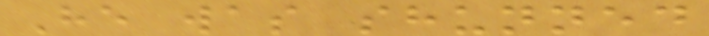He was shunned
